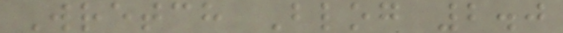Wretch Blog 2.0
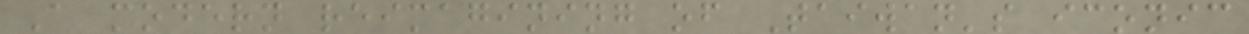A modern reimagining of Taiwan's iconic
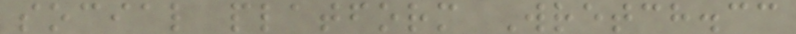social platform Wretch.cc
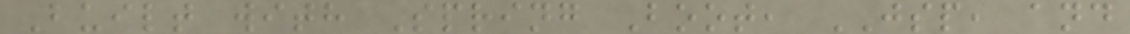Built with Spring Boot, JSP, and
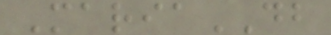MariaDB
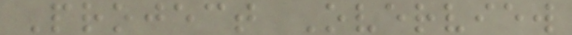Project Overview
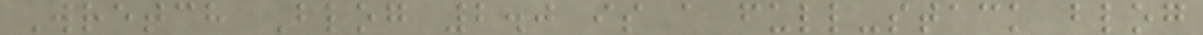Wretch Blog 2.0 is a full-stack blog
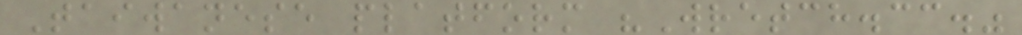Taiwanese platform "Wretch.cc."
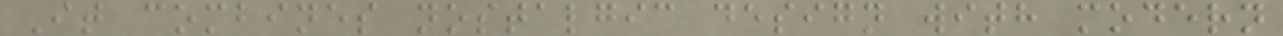It combines nostalgic design with modern
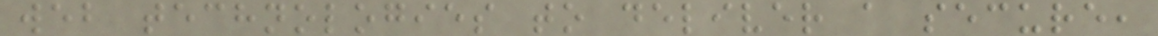web technologies to deliver a secure,
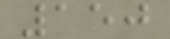150
